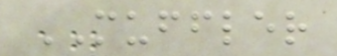MUFFLER
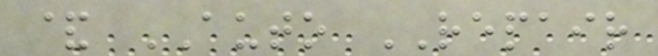& AUTO REPAIR
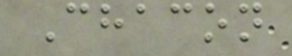Chacon
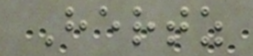Hertz
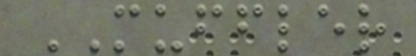MUFFLER
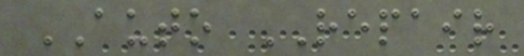AUTO REPAIR
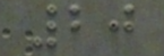20
